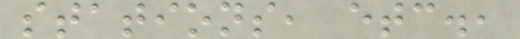stations, etc.,
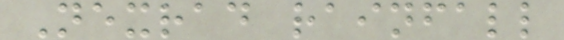Nexrad rainfall
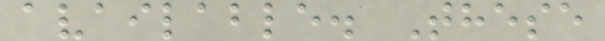available. These
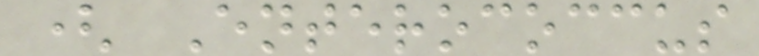( Enterococcus
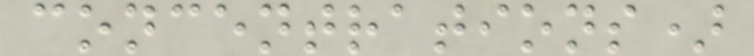concentrations)
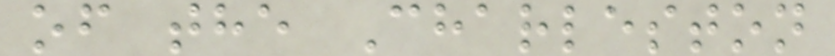of the Charleston
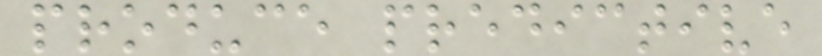produce predictive
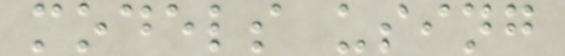models using
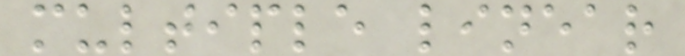multiple linear
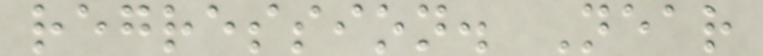regression. Near
